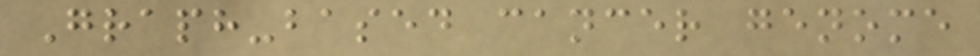Graph-based cancer genome
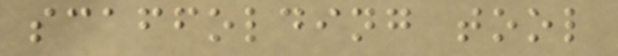scaffolding tool
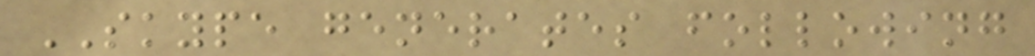SKYPE generates following
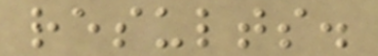results.
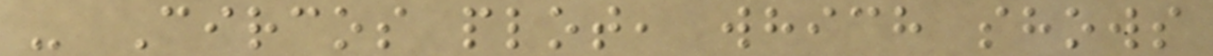- Circos plot, which shows
